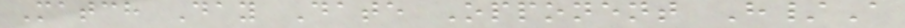Match Day Date Opponent H/A
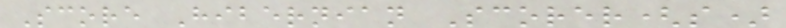Score Hibernian Scorer(s)
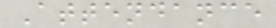Attendance
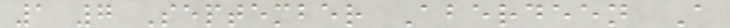1 7 September Aberdeen A
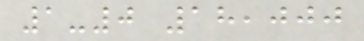1-0 18,000
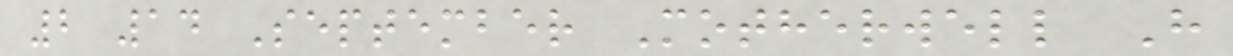2 14 September Motherwell H
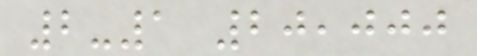2-1 20,000
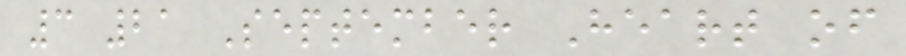3 21 September Heart of
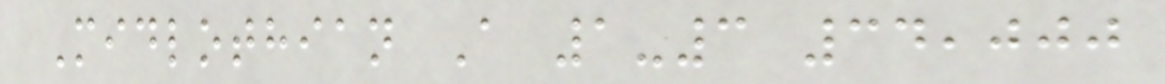Midlothian A 1-3 34,000
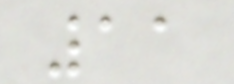11
